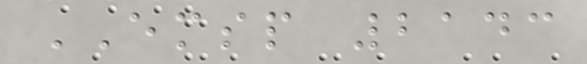EMSP 2143
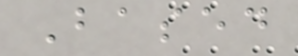Based
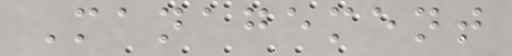Management
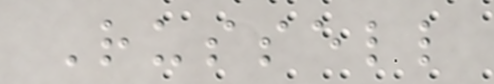Russell
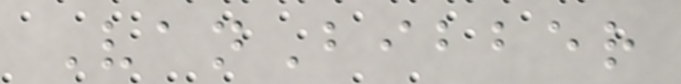VanBibber
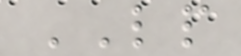LP
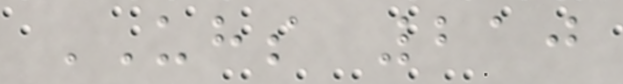UHS 210
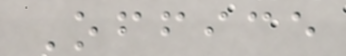Office
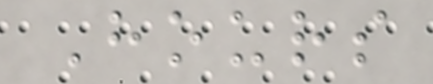Hours
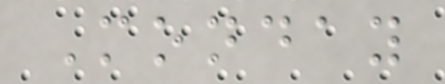Monday
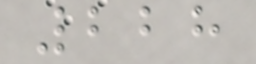228
